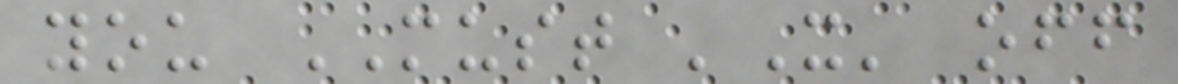you MUST 'X' off
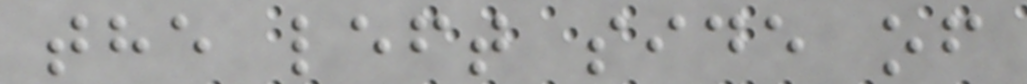the left side of
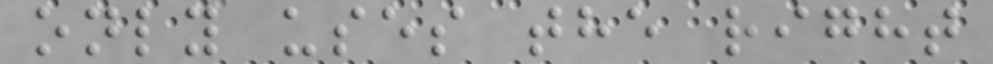only uses the right
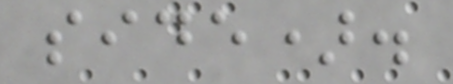side).
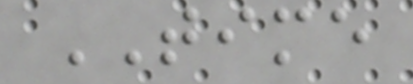TIME
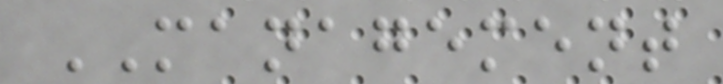MANAGEMENT
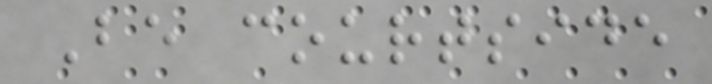Be courtside
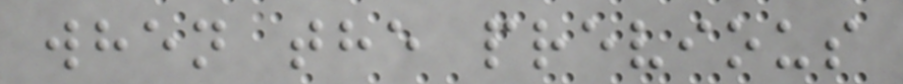when the previous
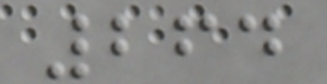264
